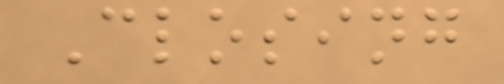Closing
